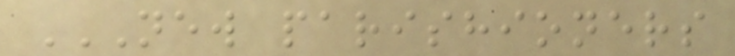NEW PARISHIONERS
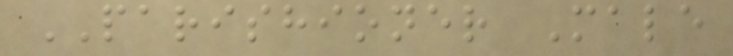PARISHIONER Male
